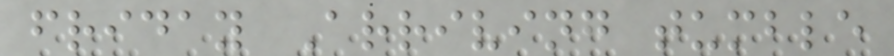friday Arriving tumble
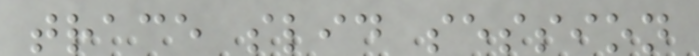trace slid session
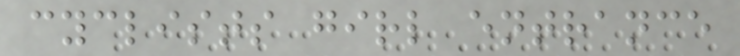cyclists girl entrance
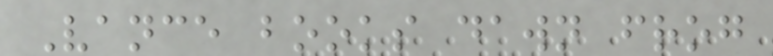Vance books dawn frog
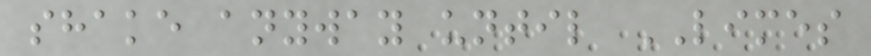shake anyway until LIMES
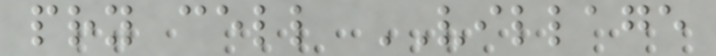pry cell VILLAGE
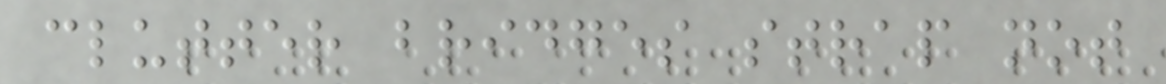clutter bridges strap not
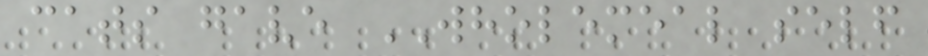cats gave WHOLEMEAL self
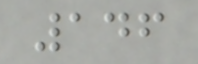146
